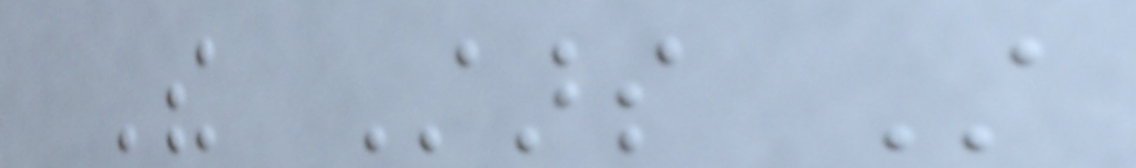The Stars Still
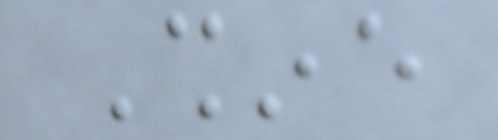Shine
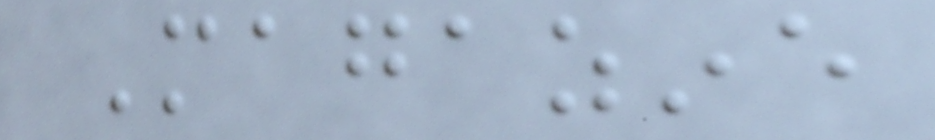Magazine
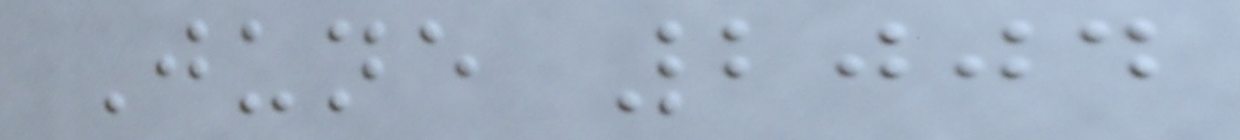June 2004
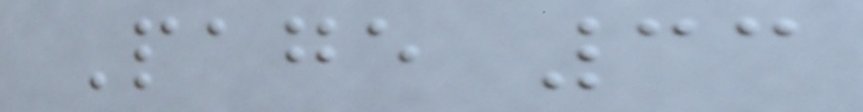Page 33
